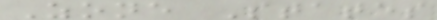Zone States
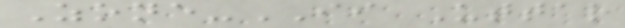Zone-II Uttar
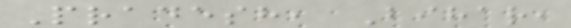Pradesh, Bihar,
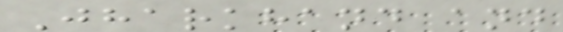Jharkhand and
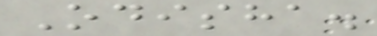Odisha.
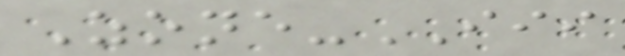Zone-III
